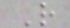R
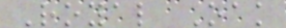Royal Oak
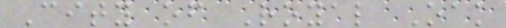City of Royal Oak
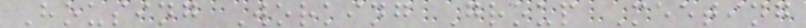Housing Working Group Meeting
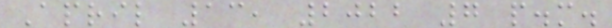April 13, 2022 7 p.m.
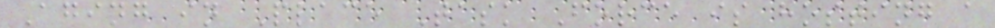Aging in Place Task Force is hosting a
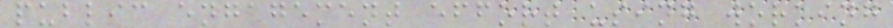public engagement effort using working
